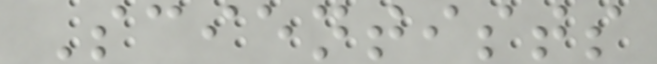Scientists
